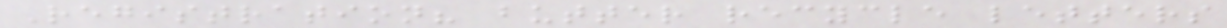Registration? butter recycle letters
